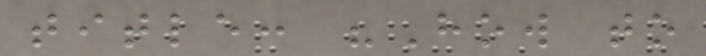title: "How to
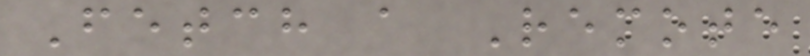Fetch a Remote
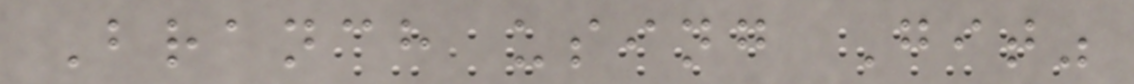Branch using Git"
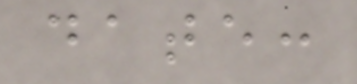date:
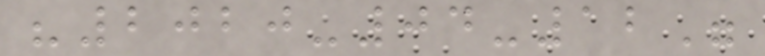"2020-04-12"
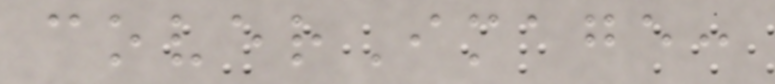coverImage:
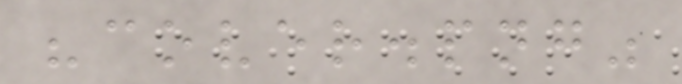"cover.png"
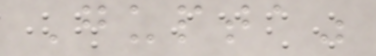Gupta"
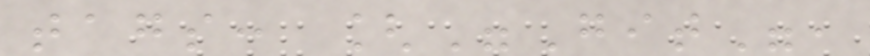tags: ["Git",
